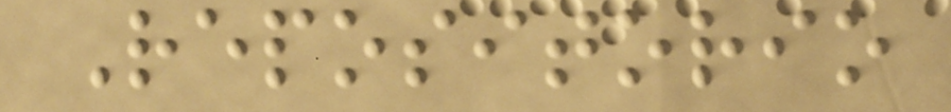Repositorio
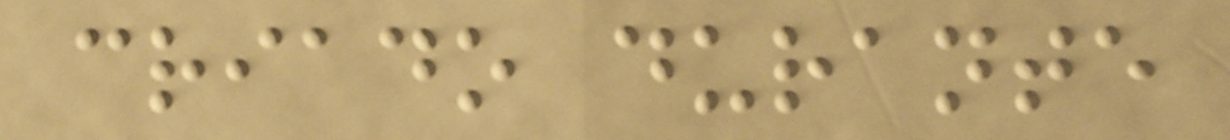criado durante
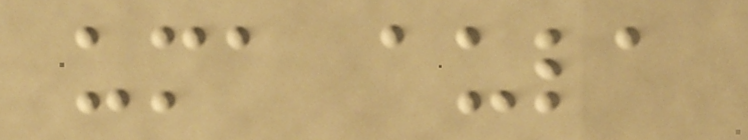uma aula
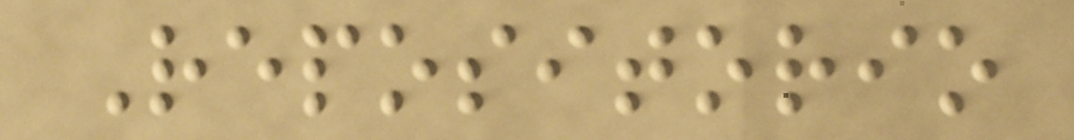Repositorio
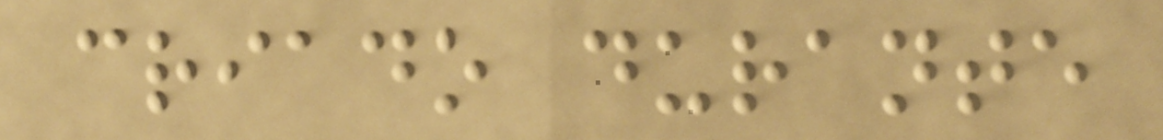criado durante
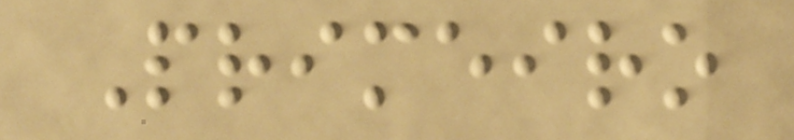Primeiro
